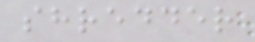shredder
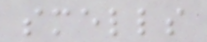smells
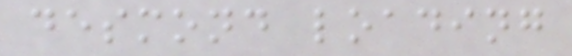desmond loading
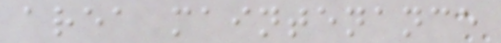area maintenance
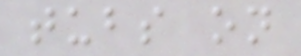tubs on
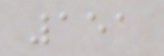151
